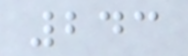243
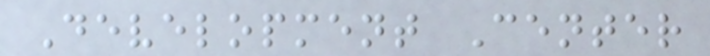Development Center
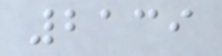2139
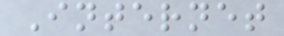Internet
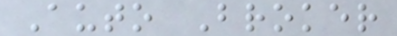Auto Broker
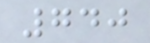740
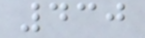430
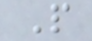P
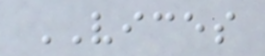VICES
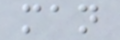man
